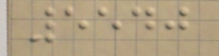5540
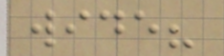wide?
